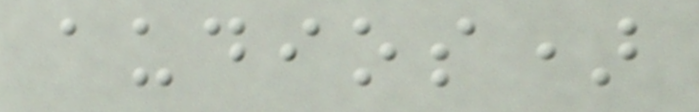audios)
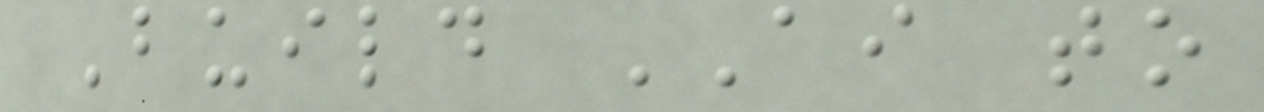Build AI to
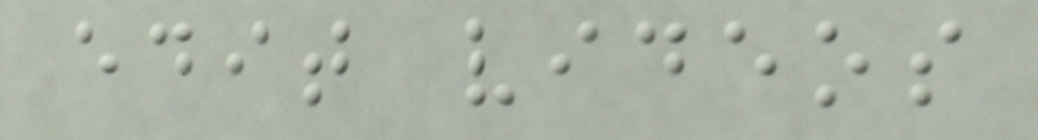edit videos
